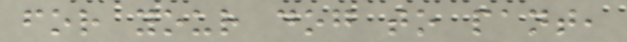for your dog to pant,
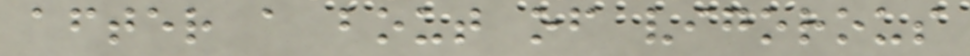after a bout of vigorous
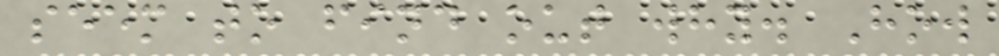seem to find out why. How
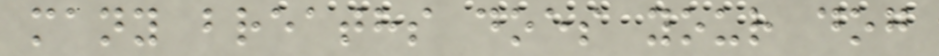many breaths does your dog
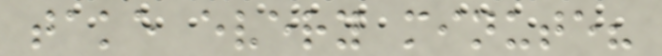take every minute?
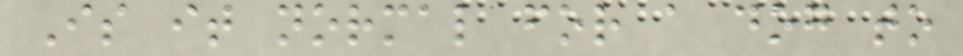Is it normal for a dog to
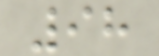98
